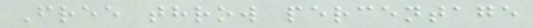Free throw percentage
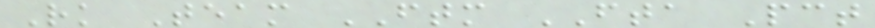Rk Team FTM FTA Pct
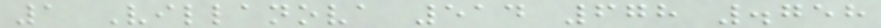1 Villanova 514 678 .758
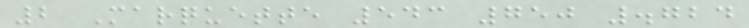2 Marquette 543 750 .724
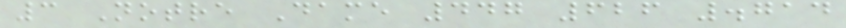3 Notre Dame 447 626 .714
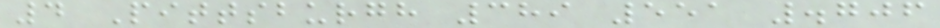4 Pittsburgh 389 551 .706
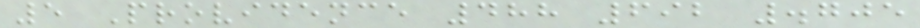5 Providence 488 692 .705
